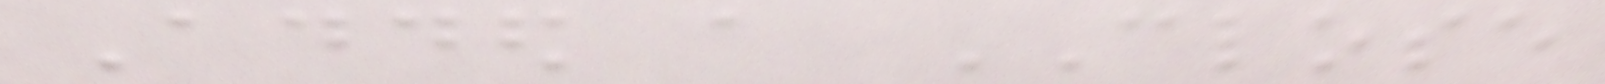Added a CLOSE
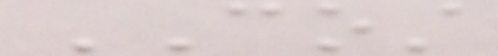COST
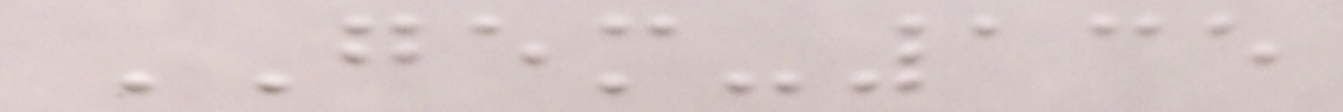GEM-135
